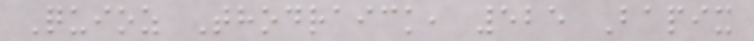Quioz Thodraick, 525 Bapix
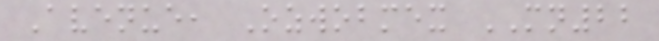Avenue, Ozwobmex MN22
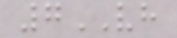7VH
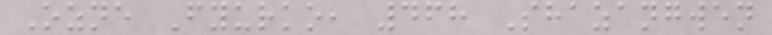Ozne Fyurko, 468 Shazangwen
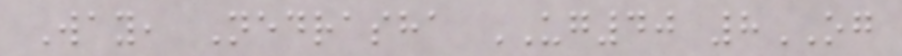Way, Nedrasha UG40 8OG
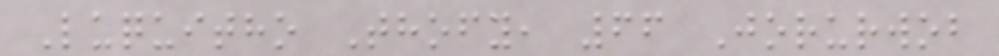Luquitho Thofy, 66 Jorurwob
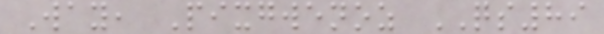Way, Pixgwenoz QS89
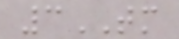3TM
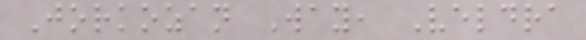Jorkozan Way, Veldra
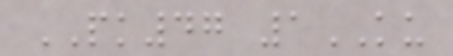PK47 1KU
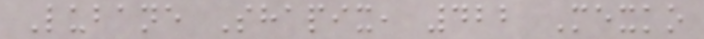Lubane Shapix, 422 Mexko
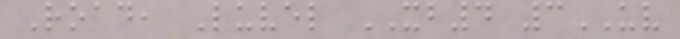Road, Luvel XB4 3UV
